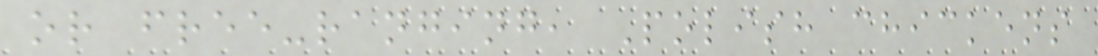or free-ranging, Polish chickens
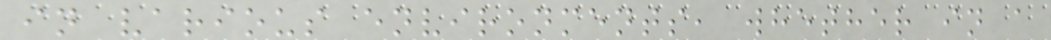in various environments, whether in a
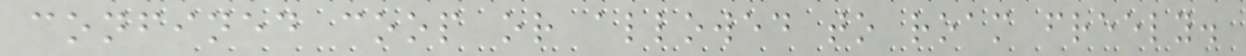confined coop or allowed to roam freely.
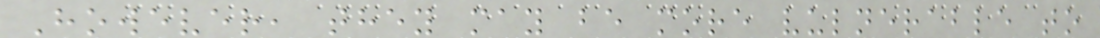However, they may be more vulnerable to
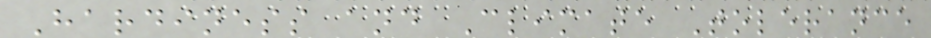Hardiness and Climate Tolerance
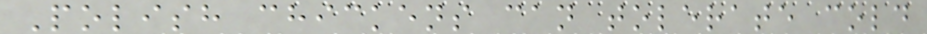Polish chickens can tolerate cold
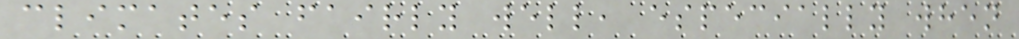climates fairly well, especially when
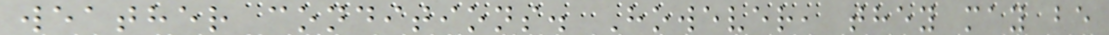weather conditions. However, they may be
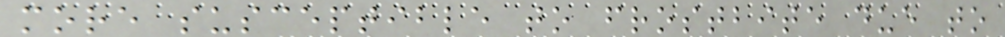more susceptible to frostbite due to
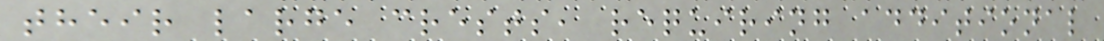their large crests, requiring additional
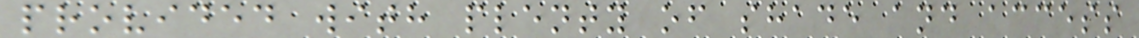provided with plenty of shade and access
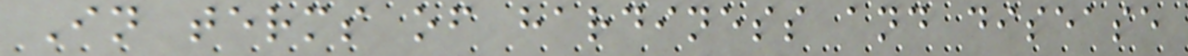In terms of hardiness and disease
